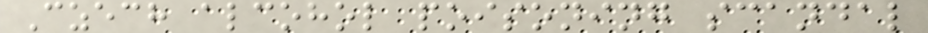Czech alcohol poisoning scandal
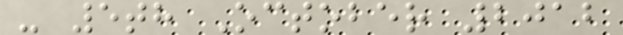- 5th October 2012
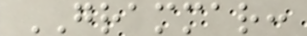GRAMMAR:
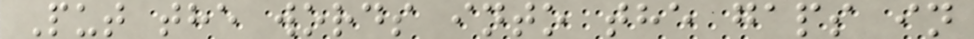Put the words into the gaps in
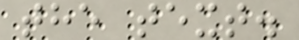the text.
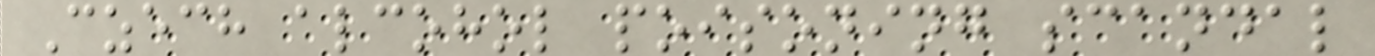Czech alcohol poisoning scandal
